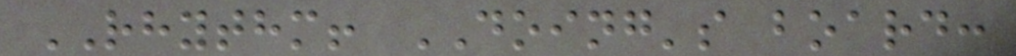RHYTHM! DOING's board:
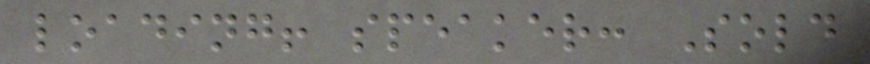loading! speaker: Sold
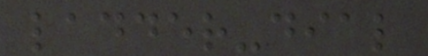ladder-dial
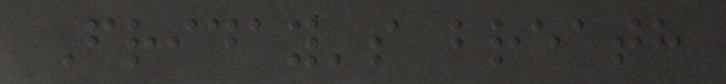Friday's breath
